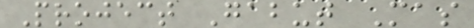Project Gabut Mas
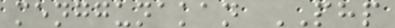menggunakan PHP
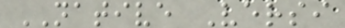NATIVE Versi
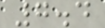7.4
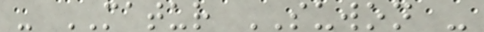- MATUR SUWON -
